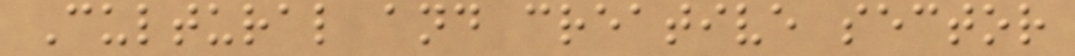Cultural and creative sector
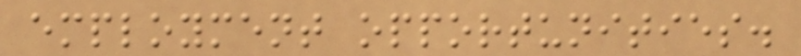employment opportunities.
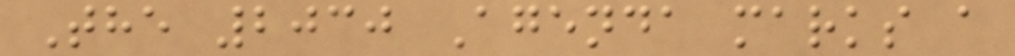The 2030 Agenda marks a
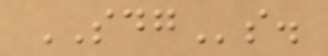SDGs.
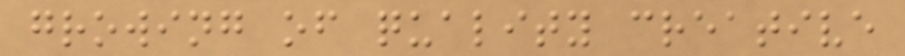growing of quality creative
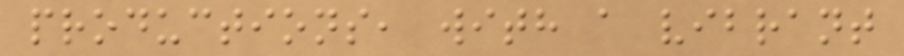productions, with a vibrant
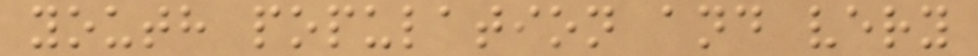youth population and very
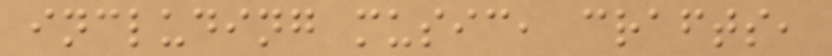including music, crafts,
